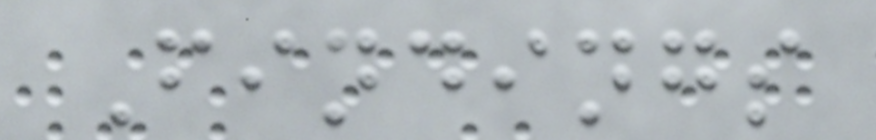Findings
